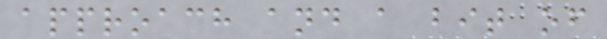approach and a bit of
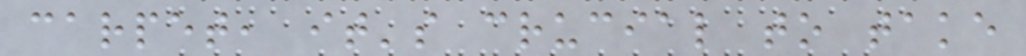carpet, it's crucial to take
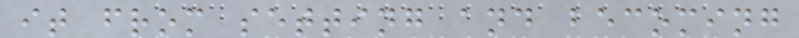it from setting and becoming
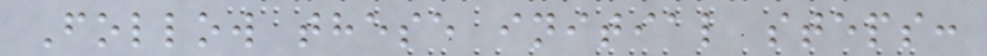Follow these initial steps:
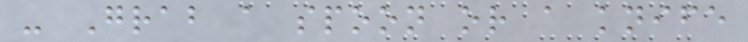- Grab a spoon or a knife
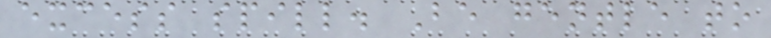excess spill. Be gentle to
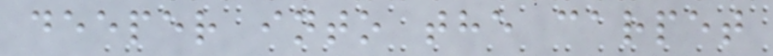deeper into the carpet
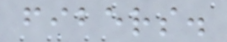fibers.
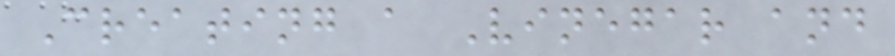Creating a Vinegar and
